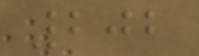202
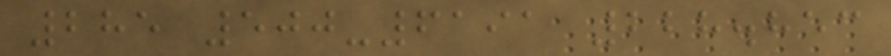285 500-6191 228.853
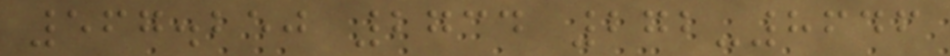567.250 2734 272-8646
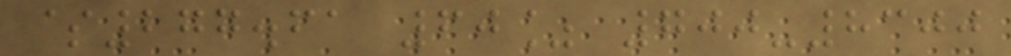$277.61 60% 700-8300
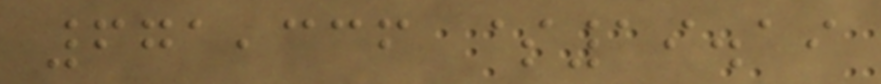671,336 $19.19
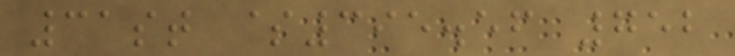31st $395.56 752
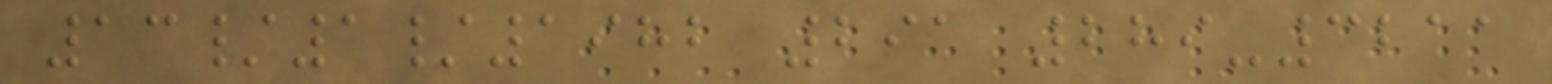13/1/1982 291 289-3211
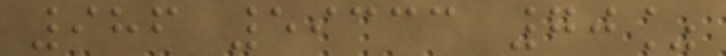986 59333 70%
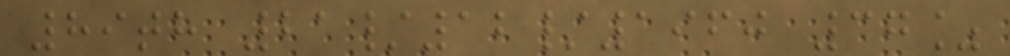89th 21/12/1960 37%
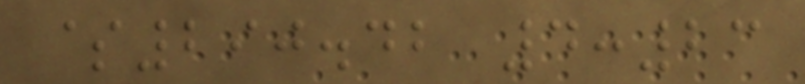$290.42 4:23
